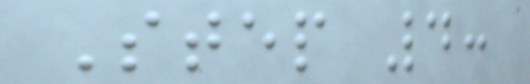Step 4:
